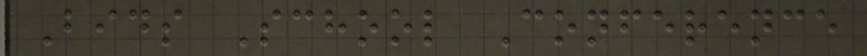Bids School Conference
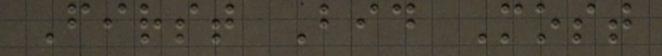First Bid Most
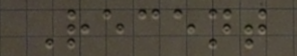Recent
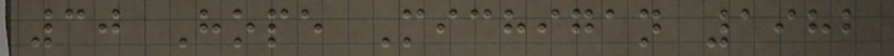30 Hope Michigan 1982
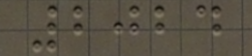2024
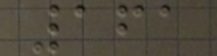161
